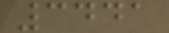3441
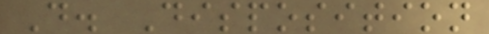D. Disposition
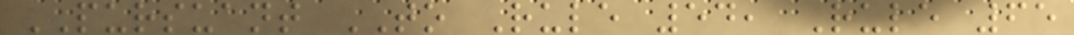PURSUANT TO Rule 54, Rule 65
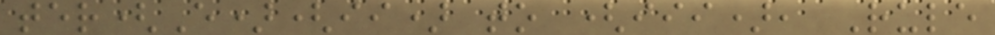ter(E)(ii) to (iii), Rule
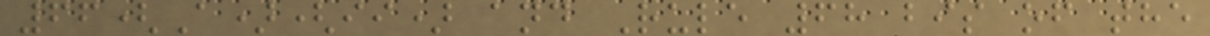66(A)(ii) and Rule 68 bis of the
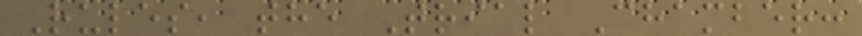Rules, the Trial Chamber:
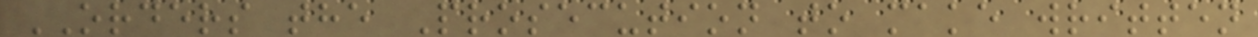ORDERS the Prosecution to make written
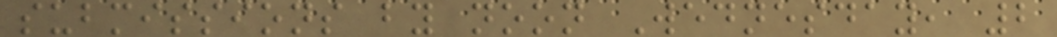submissions by noon Wednesday, 2
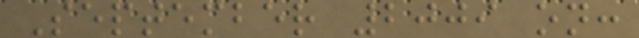September 2009 on:
